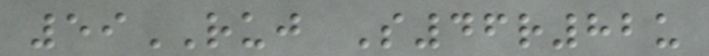59RUJ S46r82u
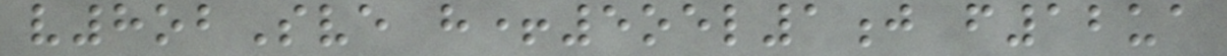v8obSve h+5oel1j f12ua
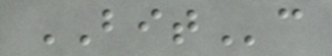BITc
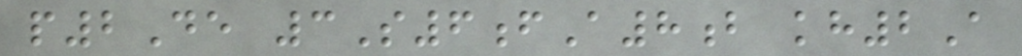p2De 3S6fA8b kh2A
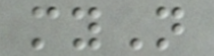myN
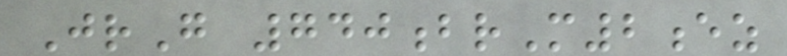JrG 740brM2ez
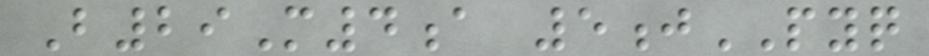B29M4a 5jPYQ
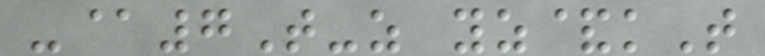-@7T-z yz&kT
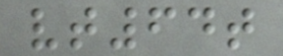vt64t
